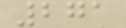271
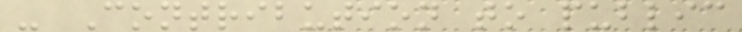- Contribution to public
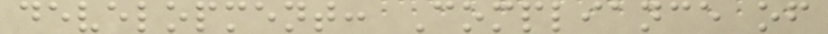development: Compliance of
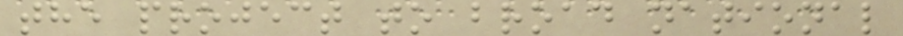the project to broad national
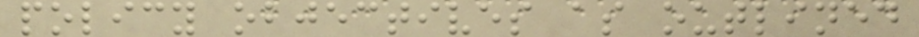policy objectives as outlined
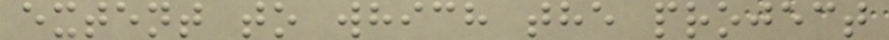extent to which the project
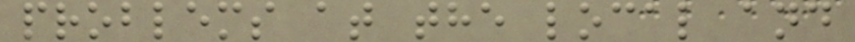problems at the local and
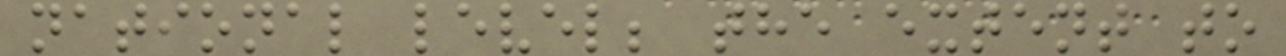national level; the extent to
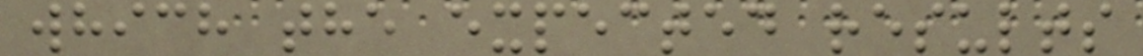which the expected results
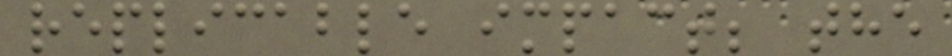replicable impact; the
